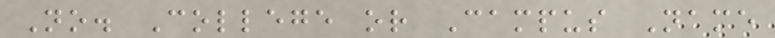No. College or Campus Name
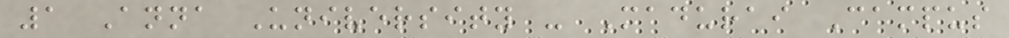1 Anna University - Madurai Campus
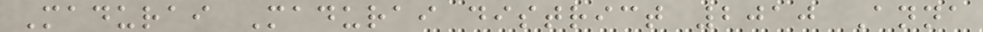Madurai Madurai district 2010 Anna
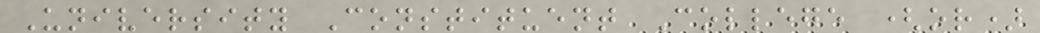University Constituent College (or)
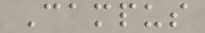Campus
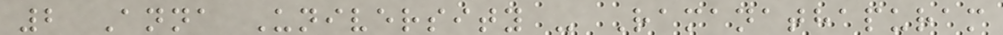2 Anna University - Ramanathapuram
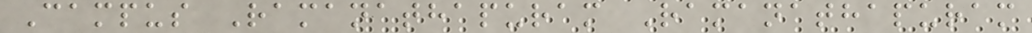Campus Ramanathapuram Ramanathapuram
